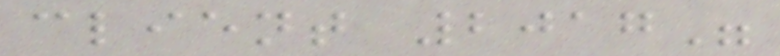client 2017"
